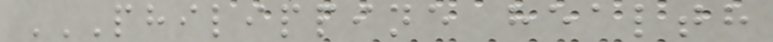PHILIPPINE HEALTH
